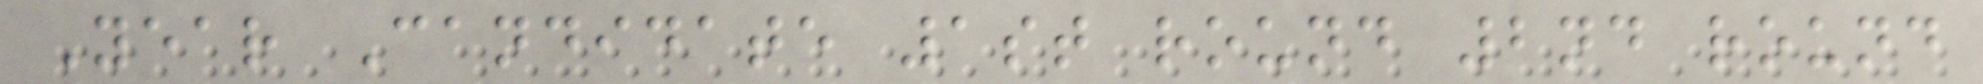Year Candidate 1st round 2nd round
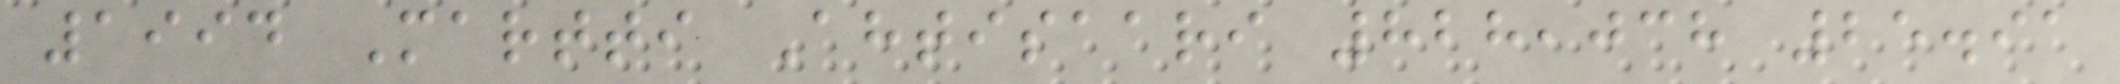1994 Martti Ahtisaari 828,038 25.91
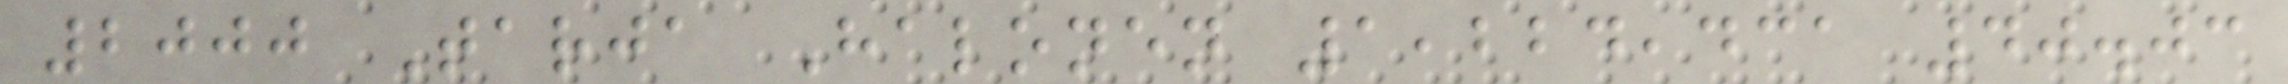2000 Tarja Halonen 1,224,431 40.03
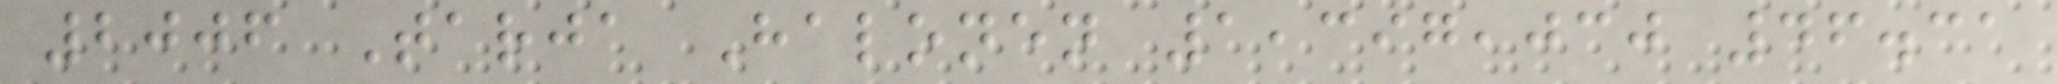2006 Tarja Halonen 1,397,030 46.31
